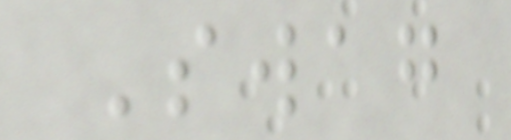Swag
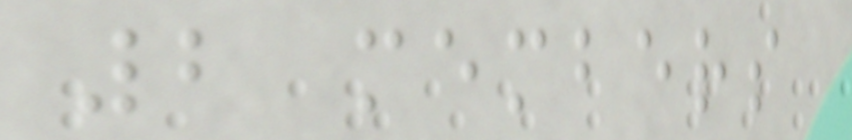2 members
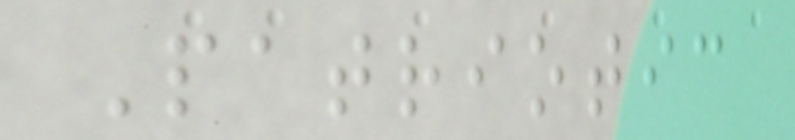Patriotic
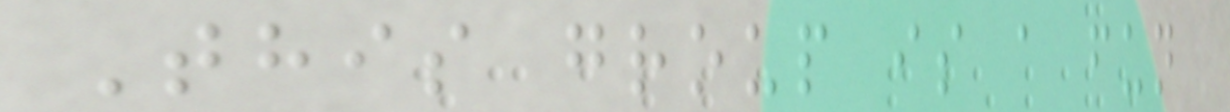This group is a fun
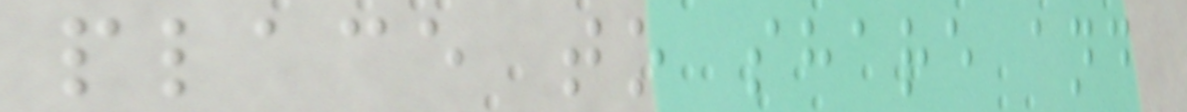place to share and
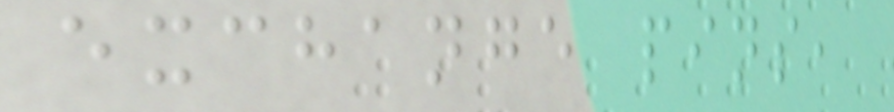exchange pins,
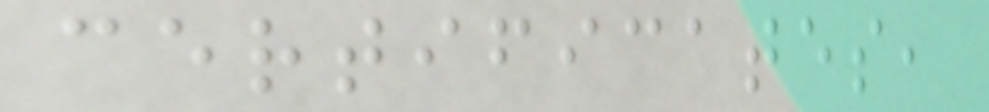certificates,
